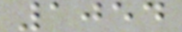1054
